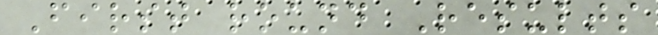First round Results
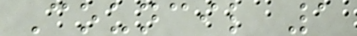Council 1
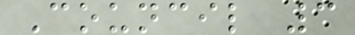Council 3
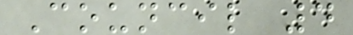Council 4
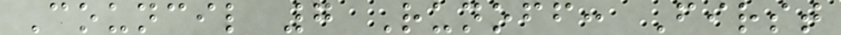Council 7 Runoff: First
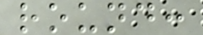round:
